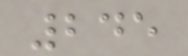245
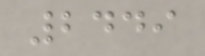2449
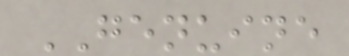GENUINE
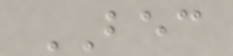BEC
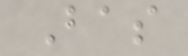Bas
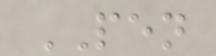PEN
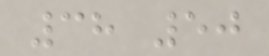38 50
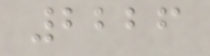2226
